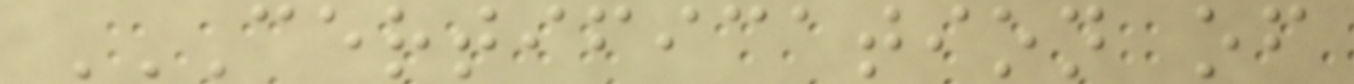CERTIFICATION OF
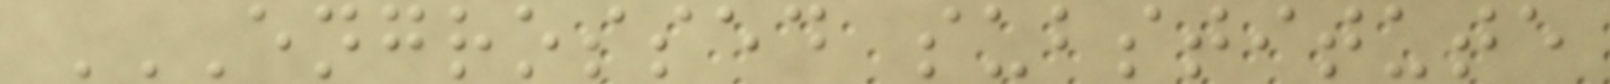ENGROSSED SUBSTITUTE
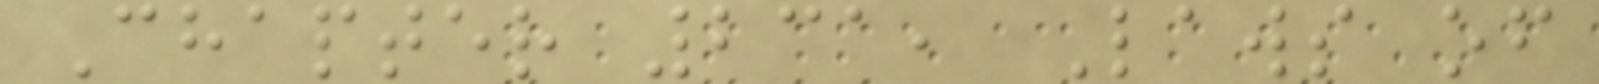Chapter 231, Laws of
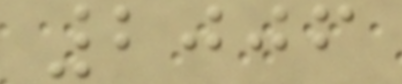2006
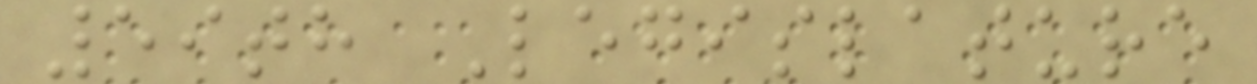59th Legislature
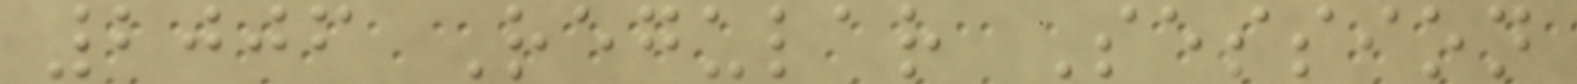2006 Regular Session
